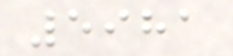5981
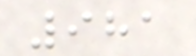981
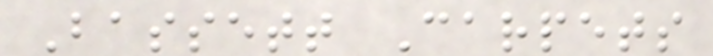Bassett Carpets
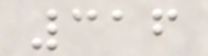316
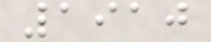1910
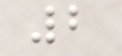2
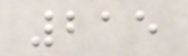215
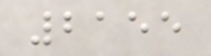2155
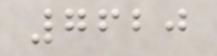7620
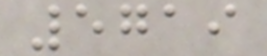5719
